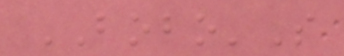BOBO'S
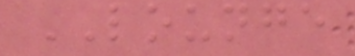LOUNGE
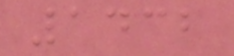1432
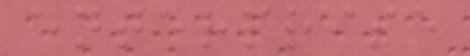enterprise
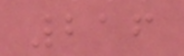216
